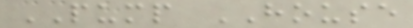PUMP HOUSE
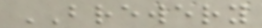BREWERY
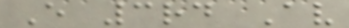E 3rd Av
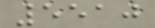5510
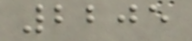2205
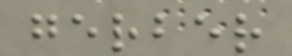gerber
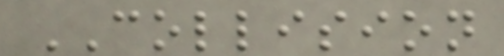COLLISION
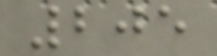205
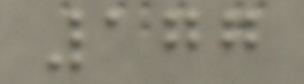177
